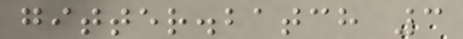gitter.batch 3
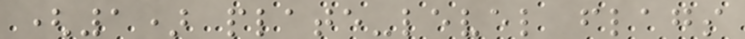(1) plate-level flags
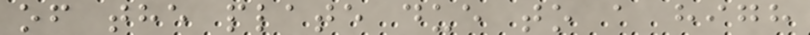of the plate due to a high
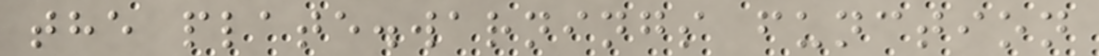the plate.warnings function
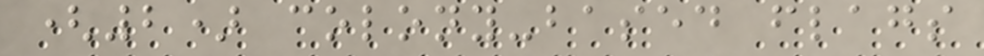(2) colony-based flags
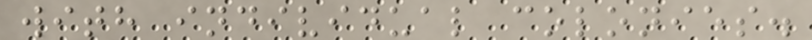with individual colonies.
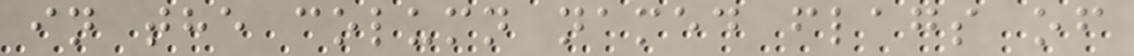in the column named flags of
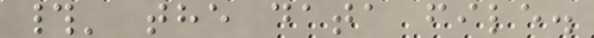#' the data file.
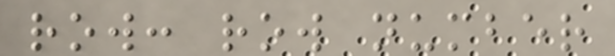row: row number
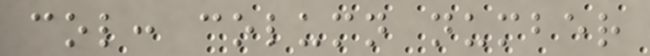col: column number
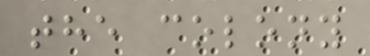the colony
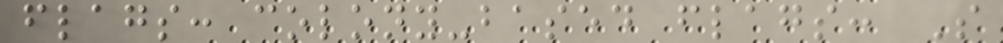flags: colony-based flags: S
